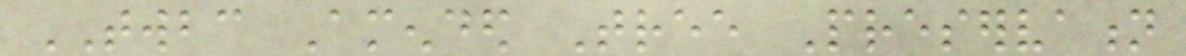TWBC Amended Tree Preservation
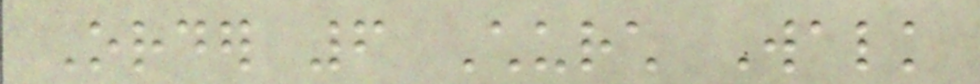Order 6 Church Walk
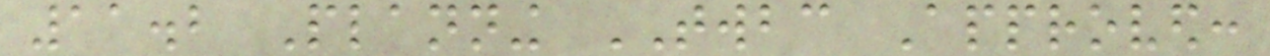11.2 Planning TWBC Approved:
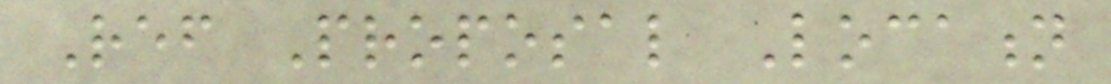Ref Proposal Location
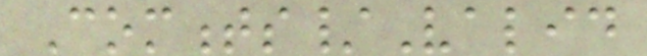Comments/Valid
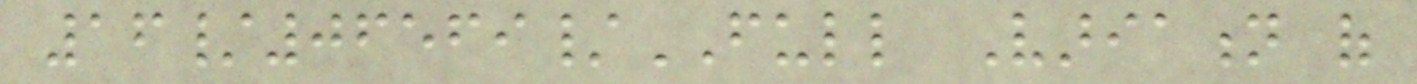16/06569/FULL Variation of
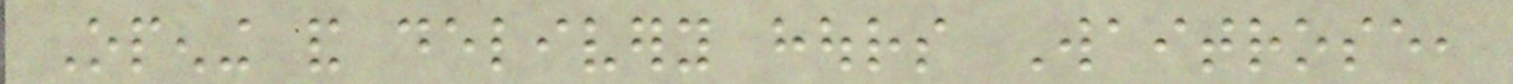Opening and delivery hours Waitrose,
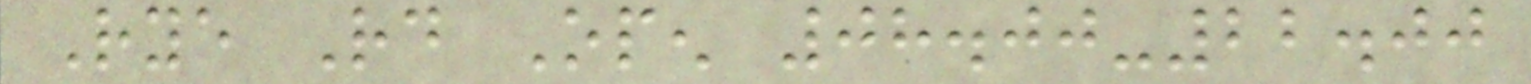Rye Rd Open 08.00-22.00
